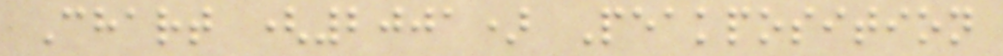Chart (2001) Peakposition
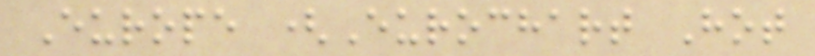Europe (Eurochart Hot
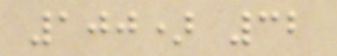100) 32
